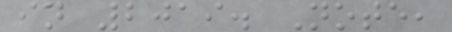in 2019. Note,
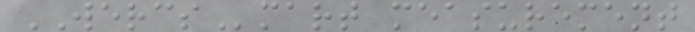WERCSmart measurement
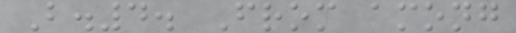B.4. From among
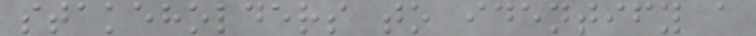stakeholders to identify a
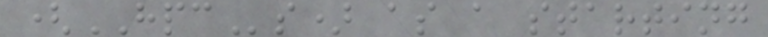(HPCs) as a starting
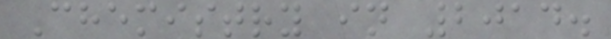Chemistry in 2014.
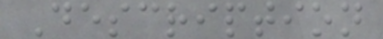Description
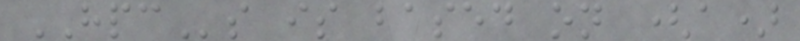HPCs is based on (a)
